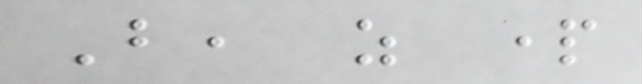But, as part
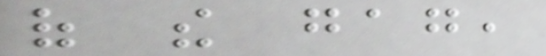of the gag,
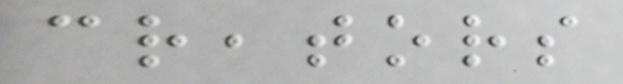creators
